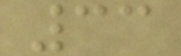33
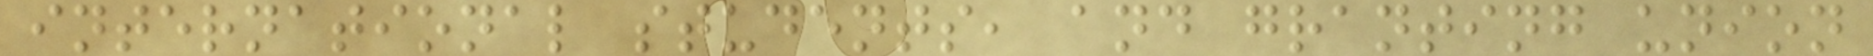international students, and granting union
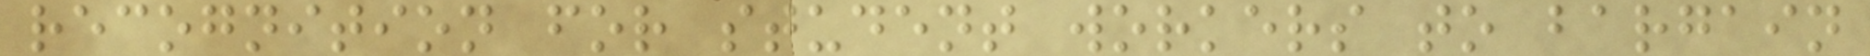recognition for student workers to bargain
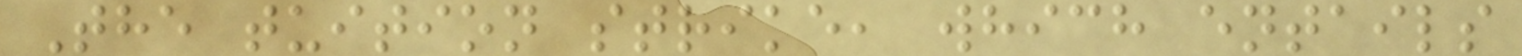The tuition strike, which entails
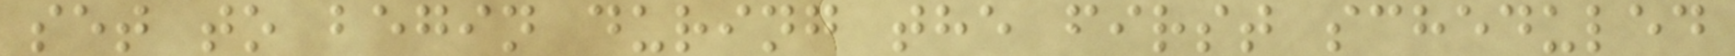set to begin during the first scheduled
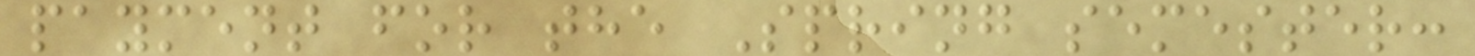payment for the Spring semester:
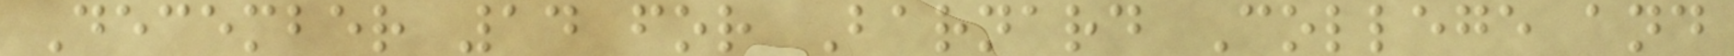December 14 for Barnard College and
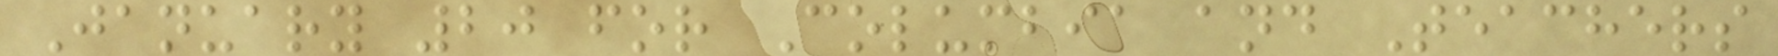January 20 for Columbia and Teachers
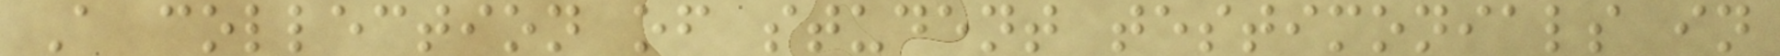A collection of student testimonials in
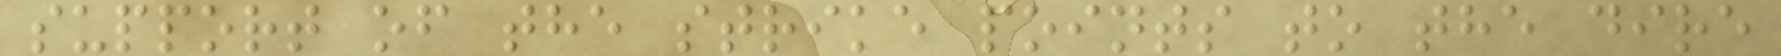support of the strike points to the dire
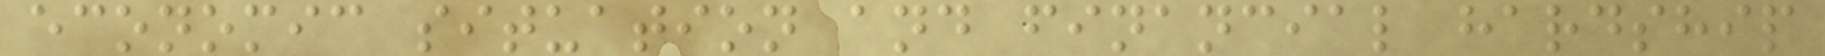economic situation and financial hardship
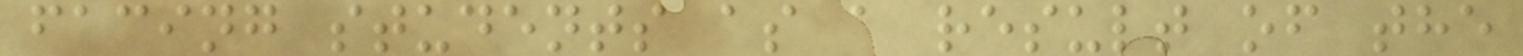facing students as a result of the
